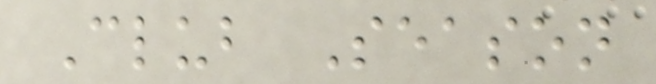Club Season
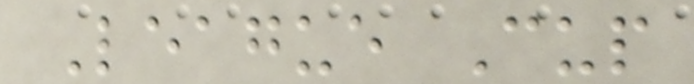League Cup
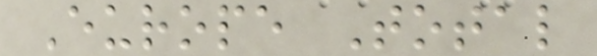Europe Total
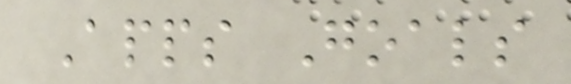Apps Goals
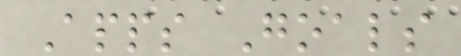Apps Goals
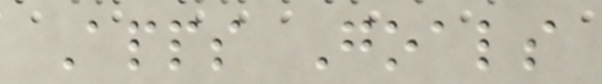Apps Goals
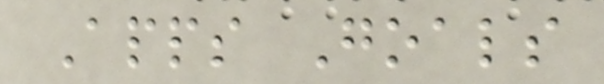Apps Goals
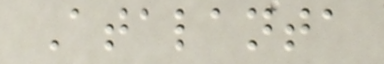Atalanta
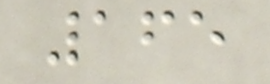165
